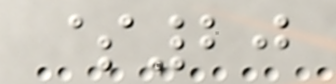$20
